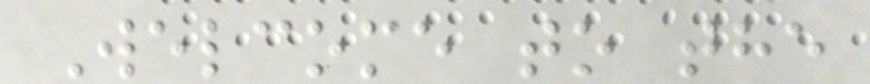Welcome to the
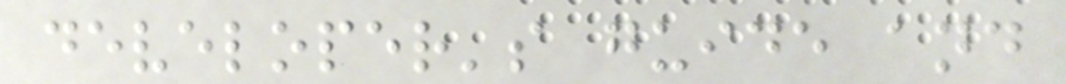developer's guide and
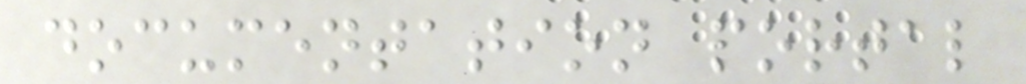documentation portal
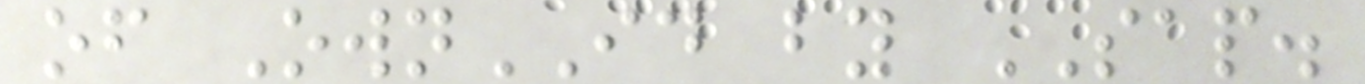of OwnID by SAP.
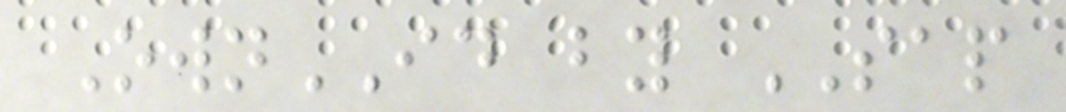OwnID by SAP
